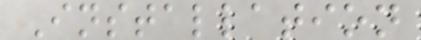Installation
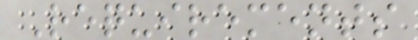Requirements
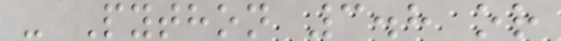- Python 3.8 or
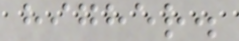higher.
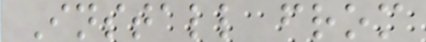Install from
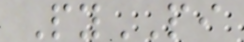PyPI
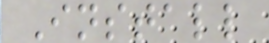Install
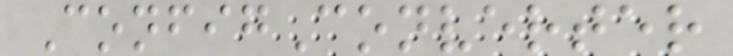ConfigConverter
